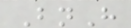BnH
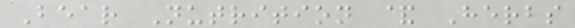Bear Nutrition & Herbs
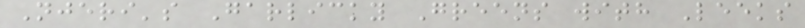Njeri's Garlicky Greens with Leeks
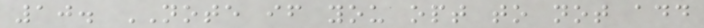10. NOTE if you opt to not add
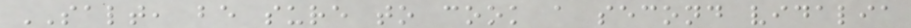SALT, be sure to cook a second vidalia
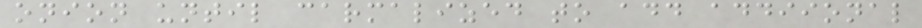onion until carmalized to add addiional
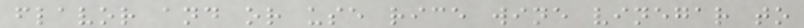flavor and or use rice wine vinegar to
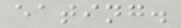eating.
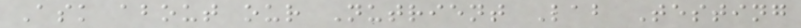Ask about our Nutrient Lab Testing
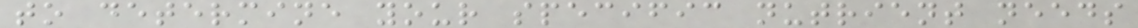to determine your specific nutrient needs
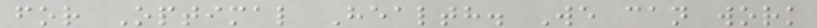for Optimal Health. We can work
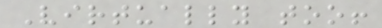Virtually too!
